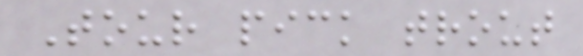Tour pick trout
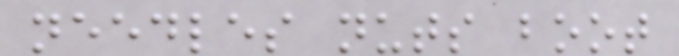needles nuts boot
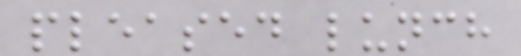pleased lunch
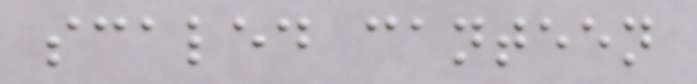scaled canteen
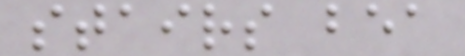stairs bea
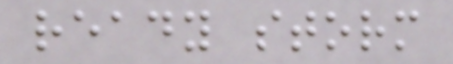ready storm
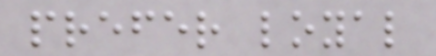prefer loyal
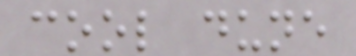cool dune
